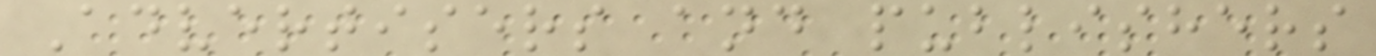Advertisers and publishers
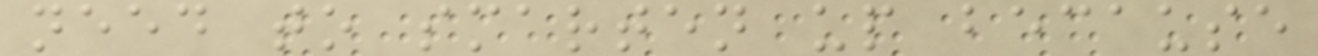need to smarten up because
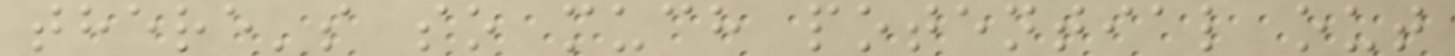there's so much potential out
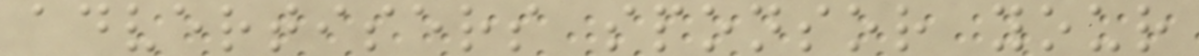advertisers sponsor your
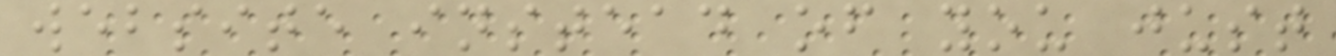website instead of you just
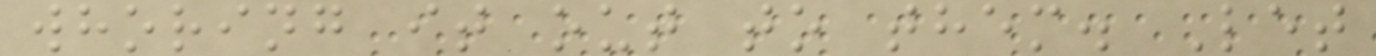whoring it out to them. Let
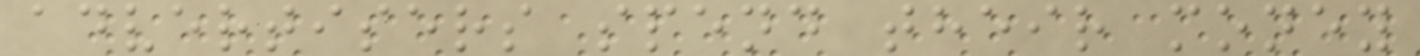advertisers spend their money
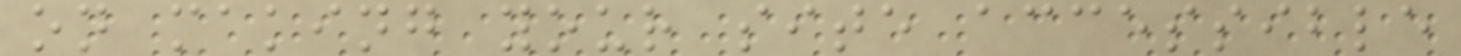on making your site accessible
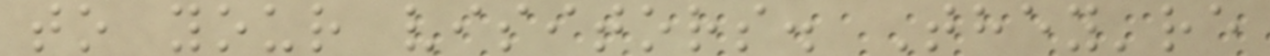to your visitors. They're
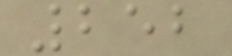252
